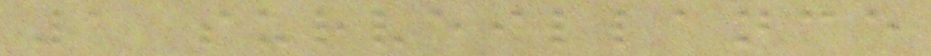1 surveillance
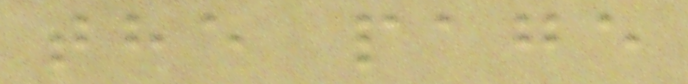the page
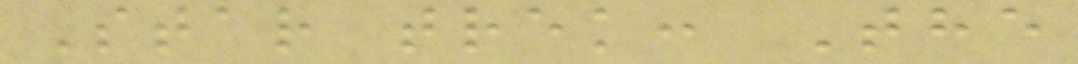Star trek: The
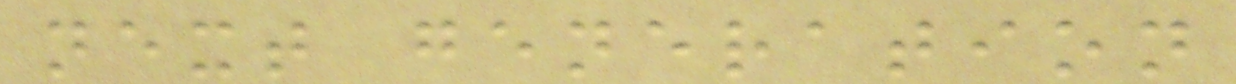next generation
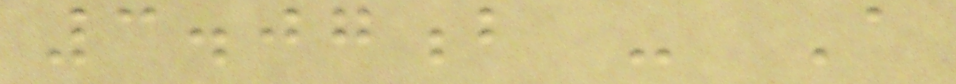3.07b - A
